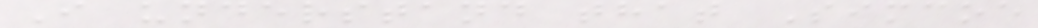I understand that Simcoe
